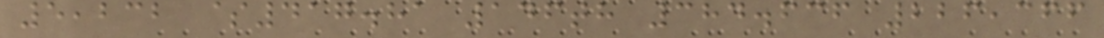5,232 $417.81 146th 384.636 226,366
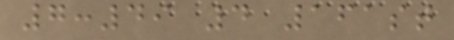7:49 4 161st
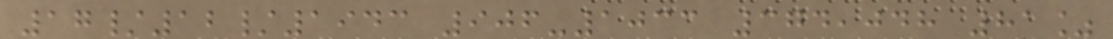17/12/1943 906-1033 374,048 81%
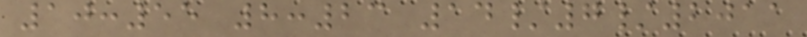10:55 8:23 14/7/2011
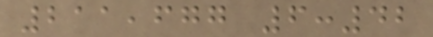211,677 6:42
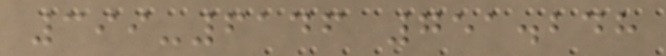399-6146 751.248
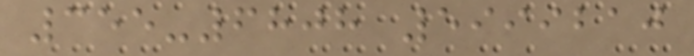355-6808 5999210
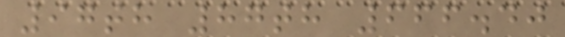97th 87th 666.40
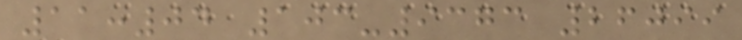11:04 103-9373 26099
